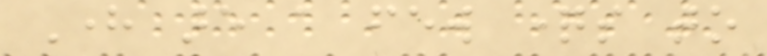Here are a few questions to
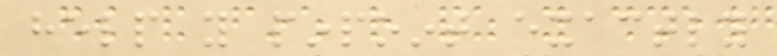help you pinpoint exactly
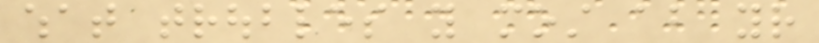what troubles you most about your
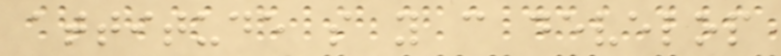attitude so you can develop
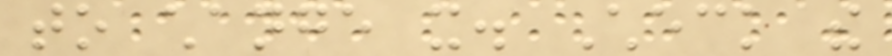to change it. Check the
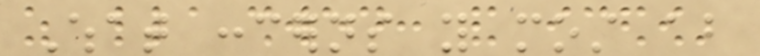What concerns you most about
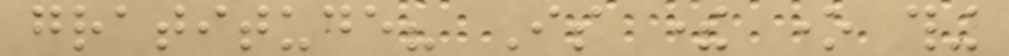gratitude? Is there one thing
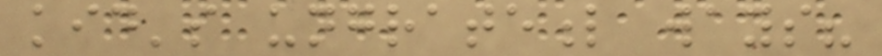kid's ungrateful ways?
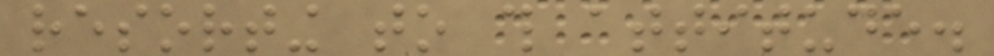resorting to this attitude.
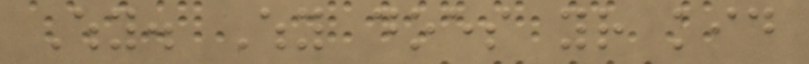Why. Why does your kid
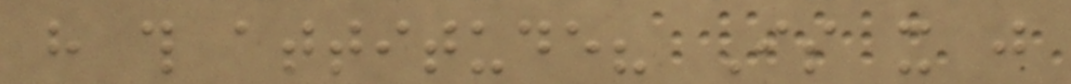have this attitude? Is it just
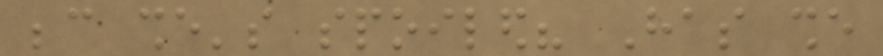because she's spoiled? Has she
